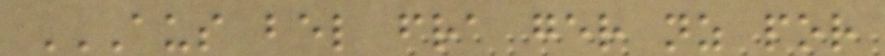AUS BEL FRA GER NZ POR
